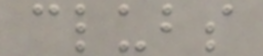clubs
